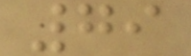79
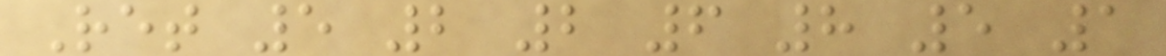Ret 5 2 2 6 8 5 1
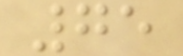75
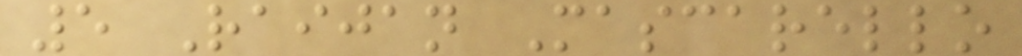5 Raijan Mascarello
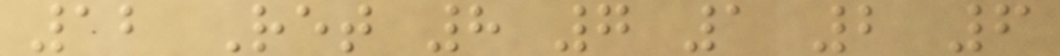12 Ret 8 7 1 2 6
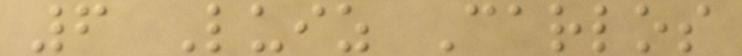6 Luiz Carlos
